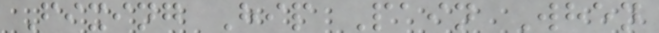Fixing Hip Pain When
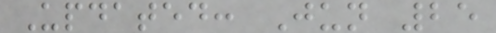Updated: Jun 25
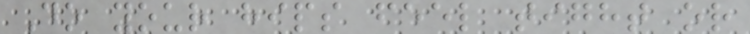Do your hips feel tight or
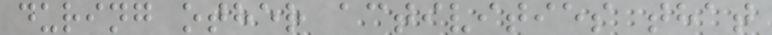during other activities that
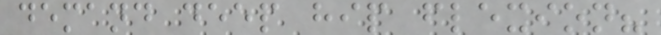demand deep hip flexion?
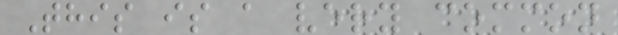This is a very common
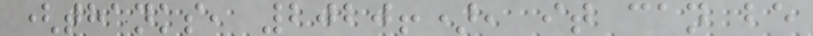(thanks, 2020!), it can be
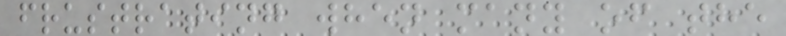frustrating when many of the
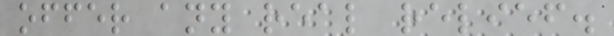offer any real relief.
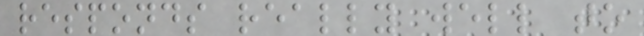responds really well to
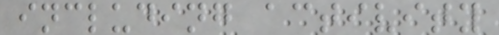including activity
